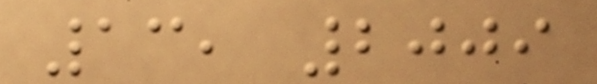13, 2009
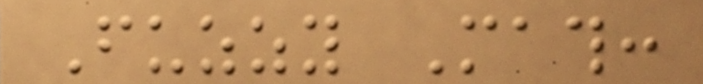Fuzzy Math:
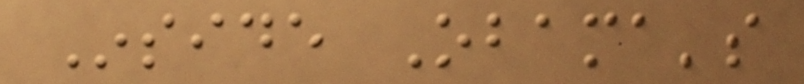Inside Obama's
